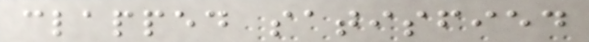clapped satisfied
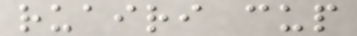ruairi cup
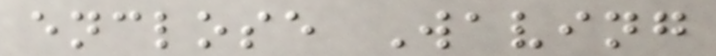enclose Waving
